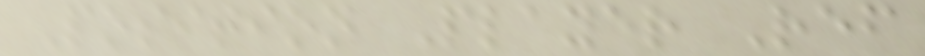Position Player Ref
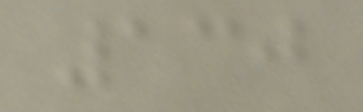130
